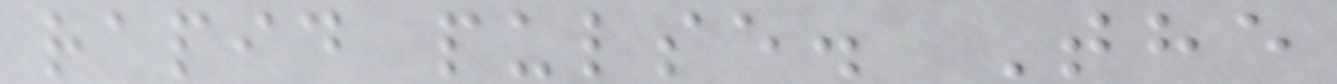rapid pulse. The
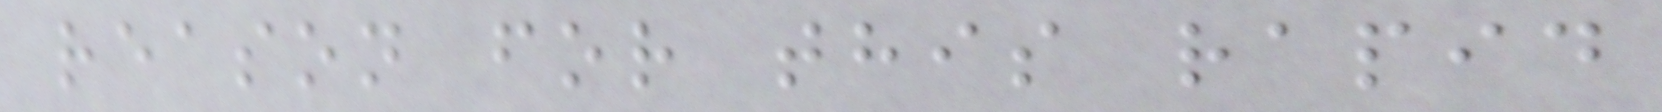reason for this rapid
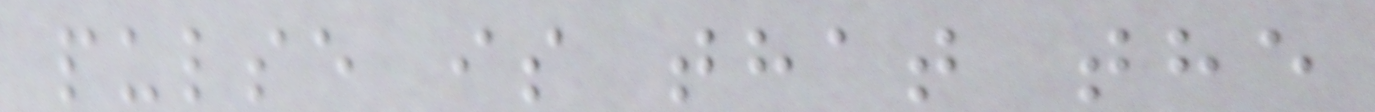pulse is that the
